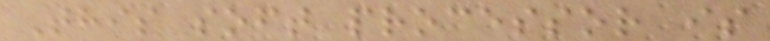This soft processor is
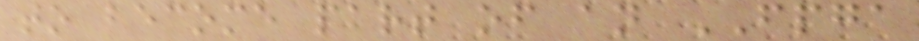to become part of an FPGA
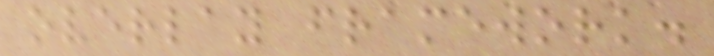overlay framework.
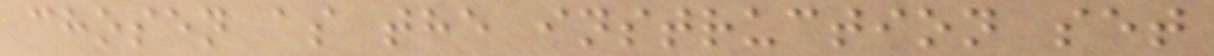chosen as the instruction set
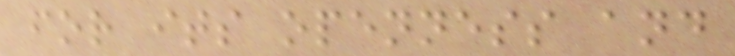for its openness and
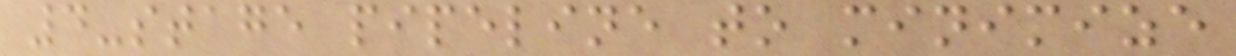4-stage pipeline to minimize
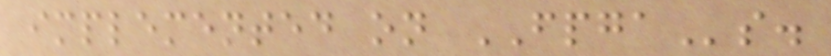implemented on FPGAs.
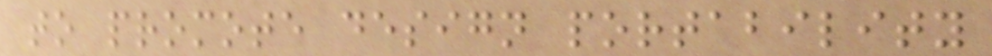to promote design portability
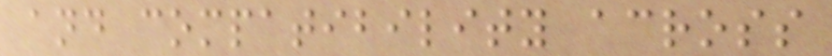and compatibility across
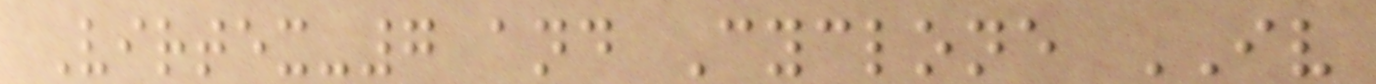Virtex-7 and Cyclone IV
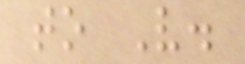to V.
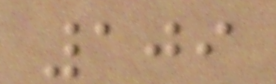109
